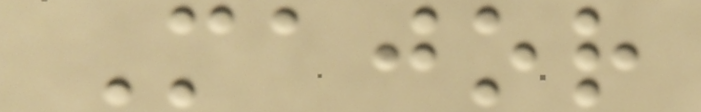Major
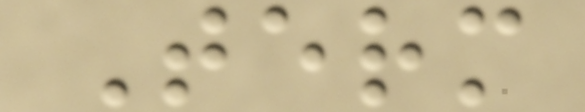Term
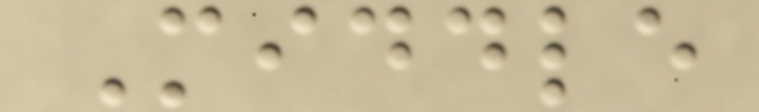Middle
